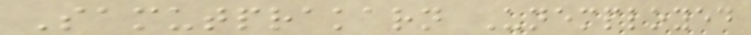Samutprakarn Unemployed
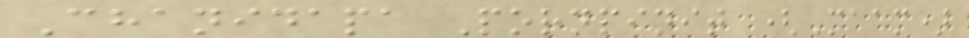Chanidapa Pornpinit (Maam)
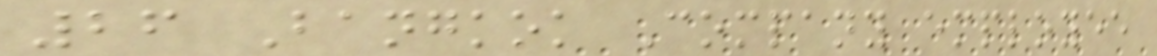26 Bangkok Company employee
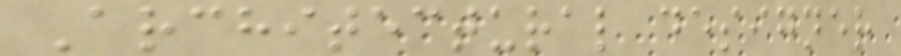Architectural designer
